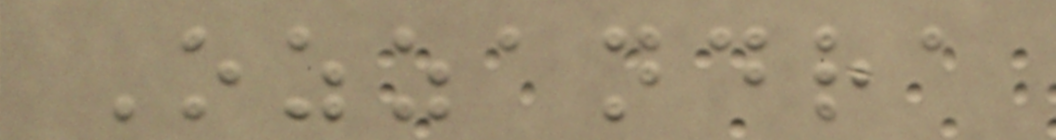Ozzandra
